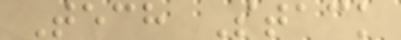Tech Stack
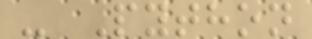- Python
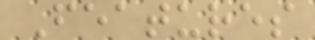Features
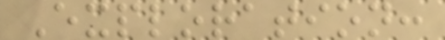Exploration:
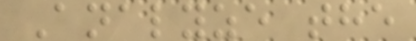Analyze the
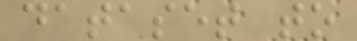dataset to
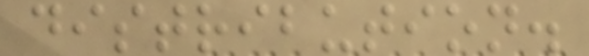distribution.
